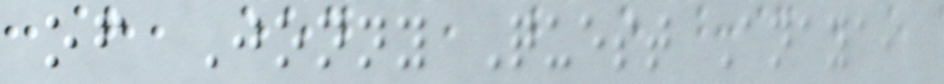of Jonny Quest Anaya,
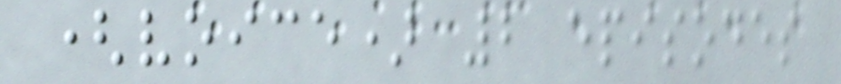(voice) 2 episodes
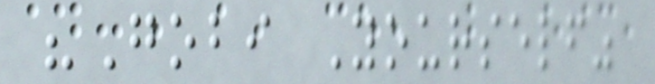"Gobi Yourself"
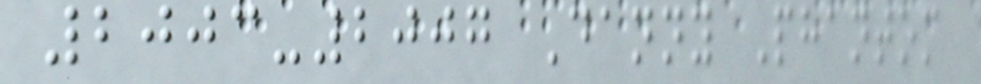2003-2007 Danny Phantom
